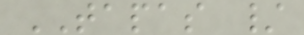TAPAS /
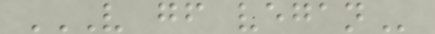V GF VEGAN
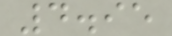4.95
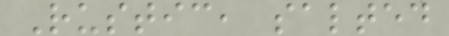Rustic, salted
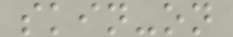skin-on
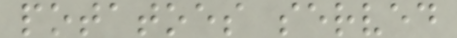potatoes served
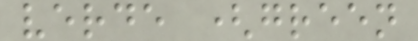verde (green
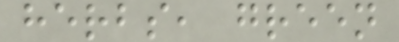herbs, green
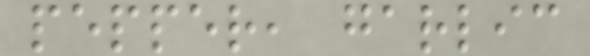pepper, garlic
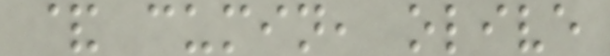& cumin, olive
